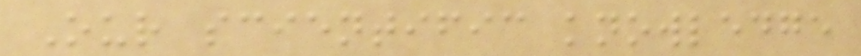Our scientific knowledge
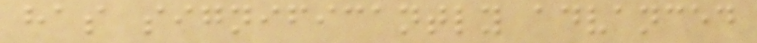has significantly advanced
